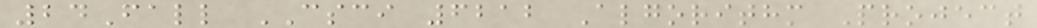24Fall CSCI 6212 Algorithm Project
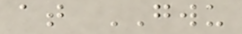at GWU
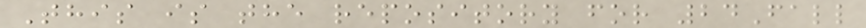This is the repository for 24Fall
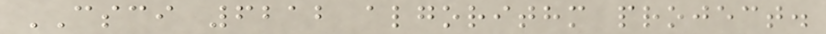CSCI 6212 algorithm project.
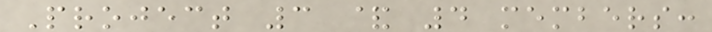Project 3 & 4 members:
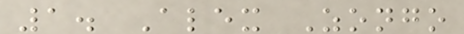1. Alex Zongo
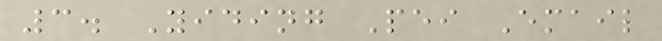3. Yiding Pei Email
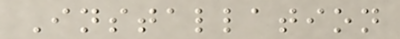Installation
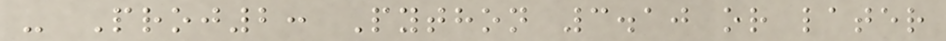- Proj2: Python 3.10 or later
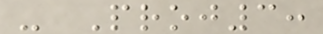- Proj3:
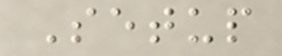Setup
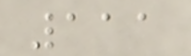111
